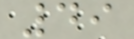49
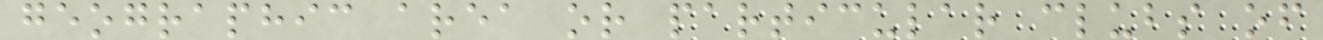geographic area or particular clubs of
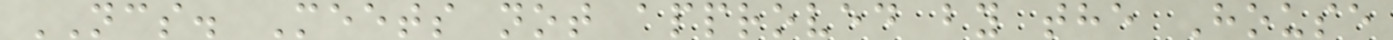NCS. Meets not approved by the House
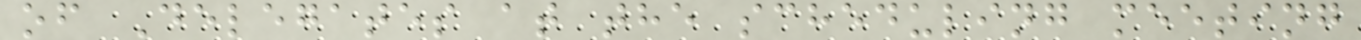of Delegates at the scheduling meeting
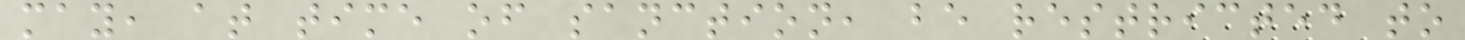may, at time of sanction, be restricted to
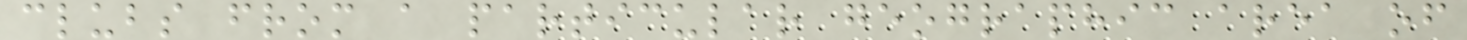clubs from a particular geographic area of
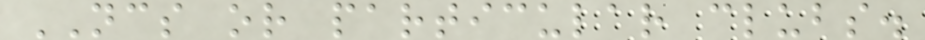NCS or particular clubs.
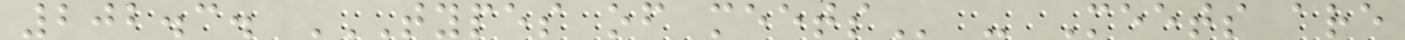202.3. TYPES OF MEETS - Meets are
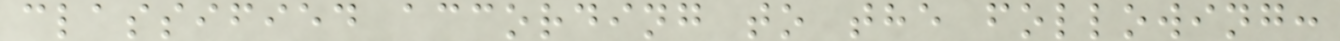classified according to the following:
